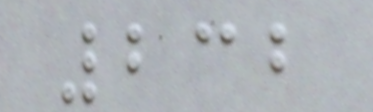232
